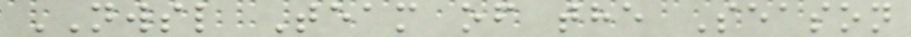NWSL Team of the Season
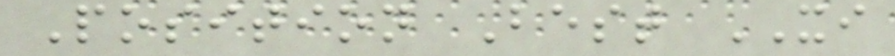Position Best XI
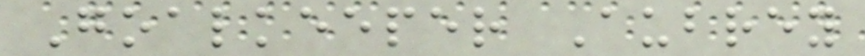Goalkeeper Aubrey
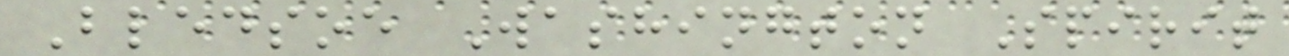Bledsoe Washington Spirit
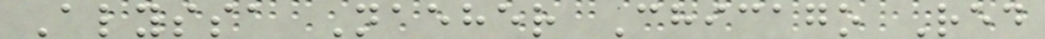Alyssa Naeher Chicago Red
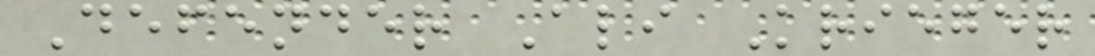Defender Ali Krieger
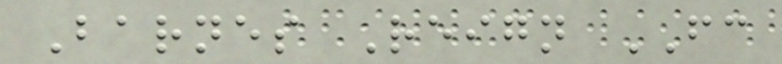Barnes Reign FC
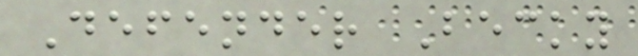Defender Becky
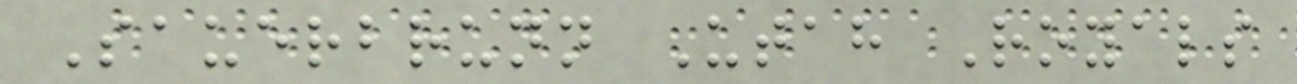Sauerbrunn Utah Royals
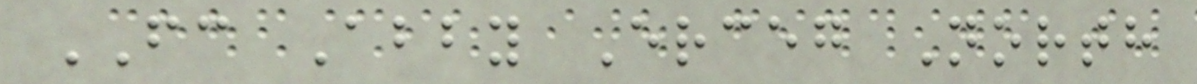FC Abby Erceg North
